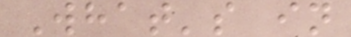What's in
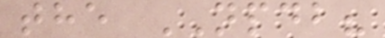the NPDB?
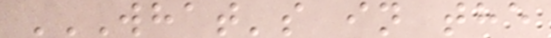WHAT'S IN THE
